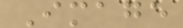Image
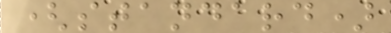(standard)
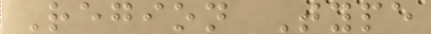Region Type
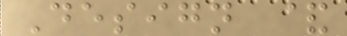Design &
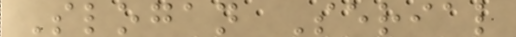Slogan Serial
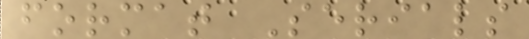format Serials
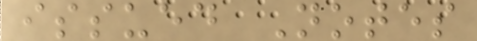issued Notes
